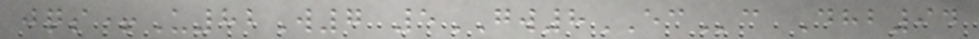jqs+U82W7 5GW8ECc Dhb94
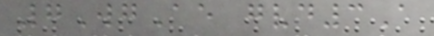7WgAe gvd3A
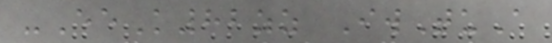-EeK82zz IwTuA
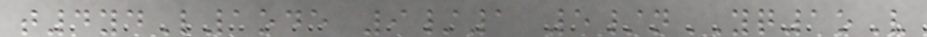t4ydL1ode 9/1 5/nYQ1oV
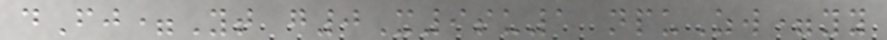dFj=Yt g0X9su1 npuZw=yy
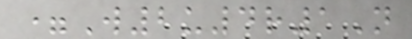=W2u4r1N
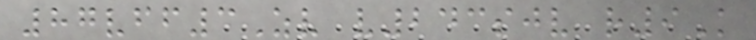87vff3Zv v243sjv r9K
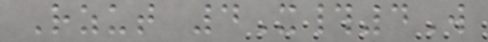Rzut 4X#4W
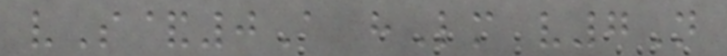vS&0A hLm v7N
